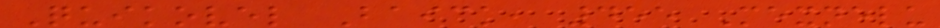Quikovel Baick, 455 Mexnelu
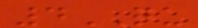4QU
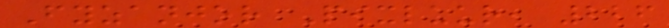Fyzanjor Pixluur, 226
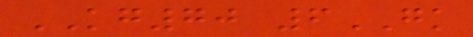KG70 6GK
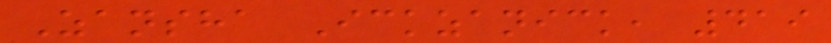Zansha Ickzanick, 419
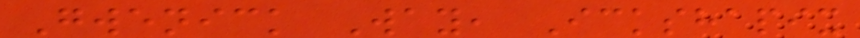Gwenick Way, Ickshapix
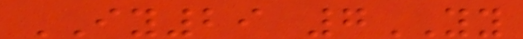IY29 7YY
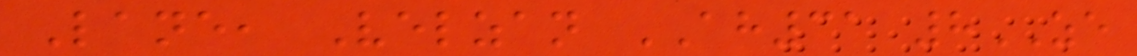Lane, Velzan AH31 8ZE
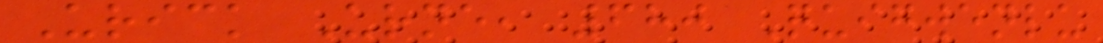Urick Urne, 680 Quigwenlu
